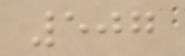507
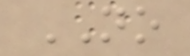NO
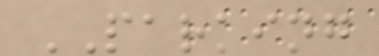PARKING
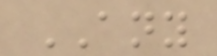ANY
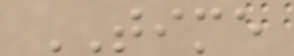TIME
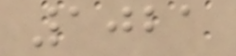1021
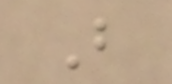B
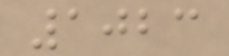1023
